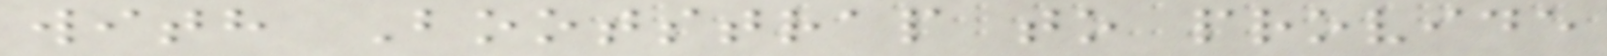with Bootstrap to provide
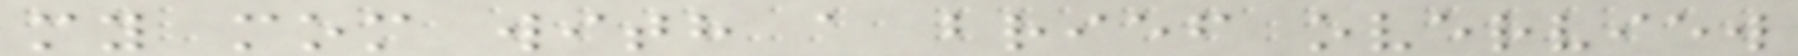my mom with a brief overview
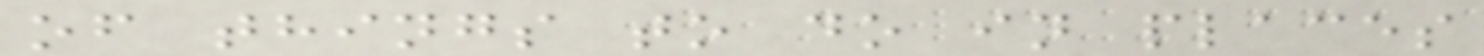of things to do in places
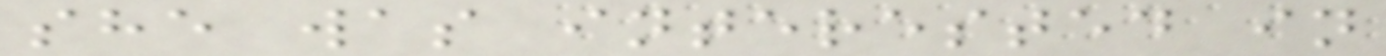she was interested in
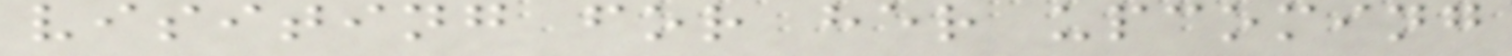visiting for her upcoming
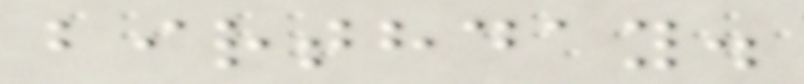birthday.
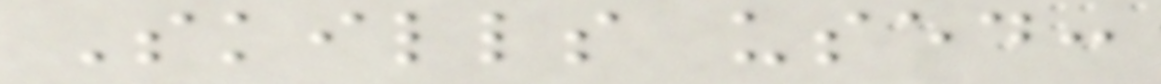Skills used:
